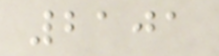2101
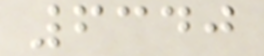6340
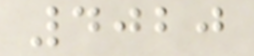4020
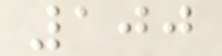100
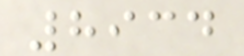8934
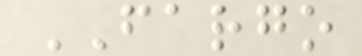FARGO
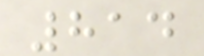814
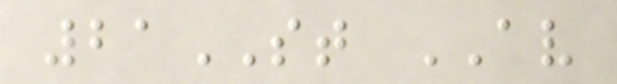21ST AV
